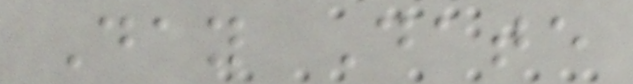Day Date
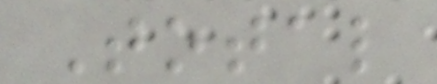Total
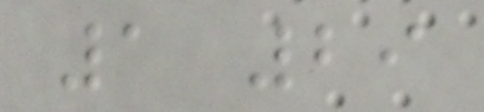1 29
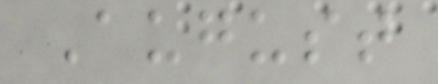August
